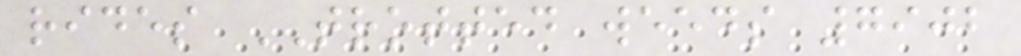rides TROTTED weeds 7902
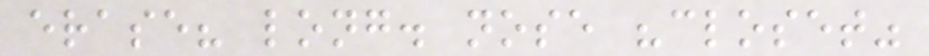erase? long. nose "closet"
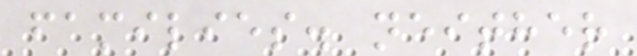families. neither
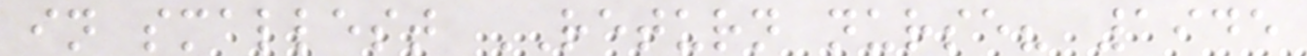in smallest RETURN nurse? 1945
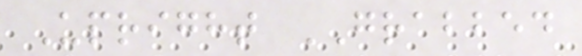Upright GRABBED
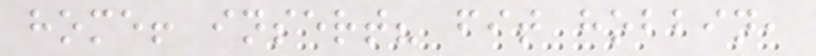home! insert? fit hobbin,
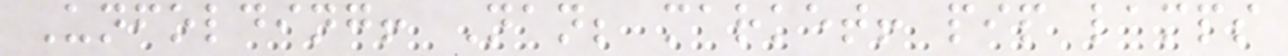Unfolding! Nan; market! pip lamps
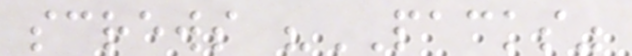screws "PACKS"
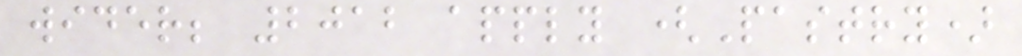wider; 2012 apply (Pastry)
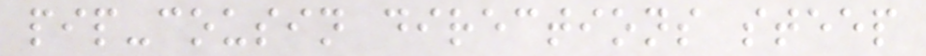pip-cousin directions steep
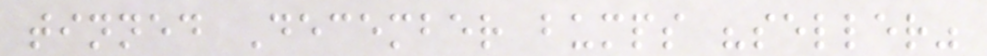tinned December bumps "seller"
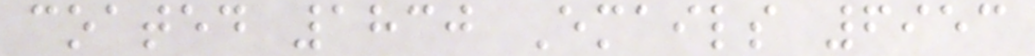coated 1830 Emails 6953
